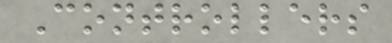Controllers
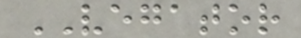VEGATOR
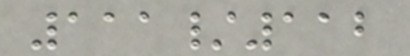111/112
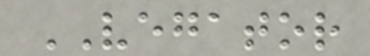VEGATOR
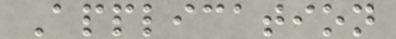Application
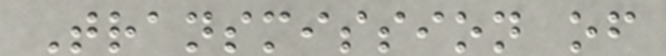Transmission of
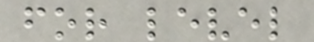for level
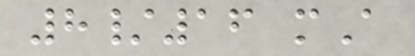8/16 mA
